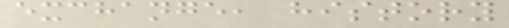exchange, history
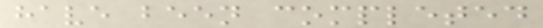have been completed
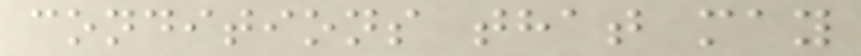conditions that may
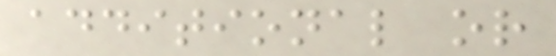additional or
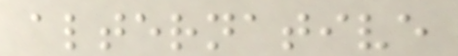alternative
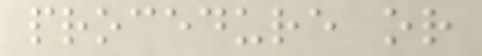procedure or
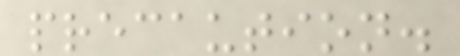precaution.
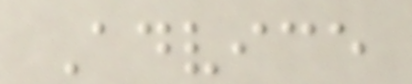Advice
